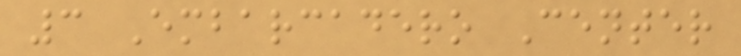3 Embarcadero Center
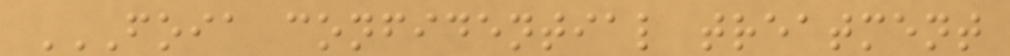FOIA CONFIDENTIAL TREATMENT
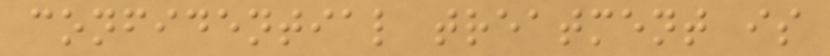confidential treatment is
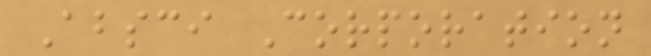Absci Corporation
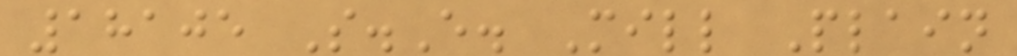18105 S.E. Mill Plain
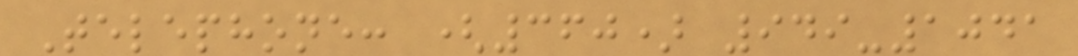Telephone: (360) 949-1041
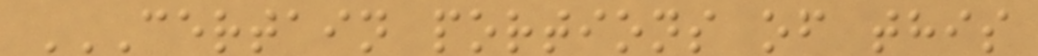CERTAIN PORTIONS OF THIS
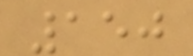150
